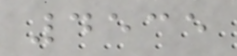4535
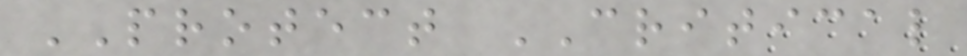PROTECT CRITICAL
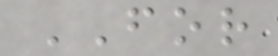FOR
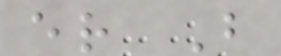er B
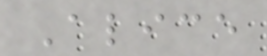Alice
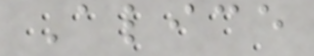Alice
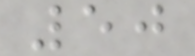50
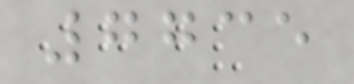7735
